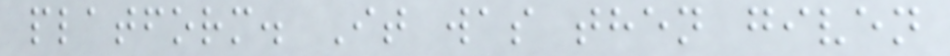platform. It was then given
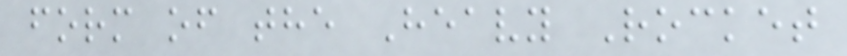form of the Heavy Rocket
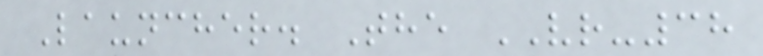Launcher. The VR-38
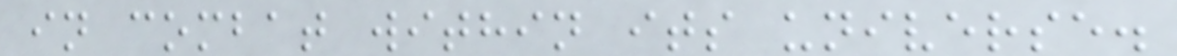in combat within its universe.
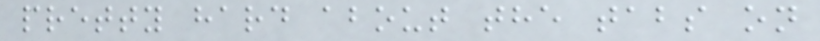pretty hard about the tabs on
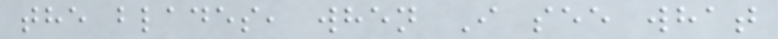the blades, when I see what
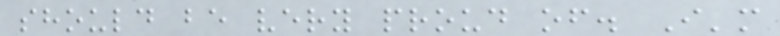should be very proud of. I'm
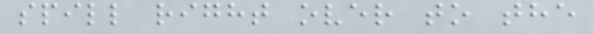spill right over to the
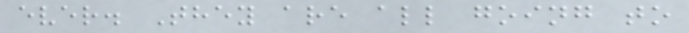ever. They are all going to
